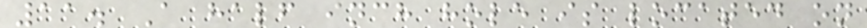11. A half inch hole is located on
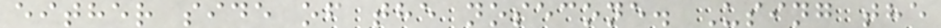either side of the nosecone. Using the
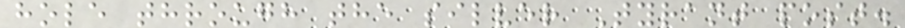hole through the silver Tyrant post.
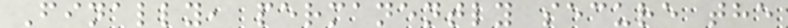Finally, permanently secure the
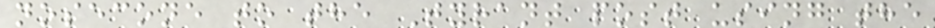nosecone to the Tyrant post using the
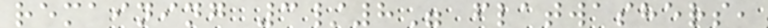remaining 3/8" flatwashers,
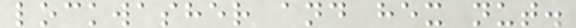lockwasher and hex nut.
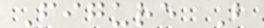Figure B
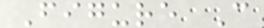Figure C
